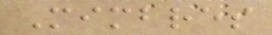Mimbres
